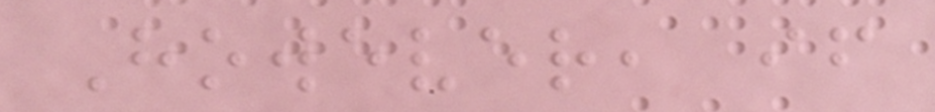However, if
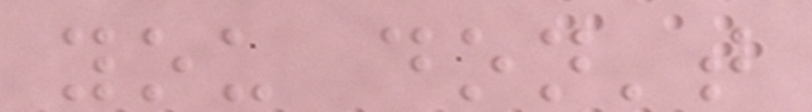you don't
